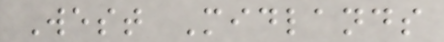West Midlands
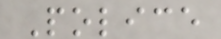Police
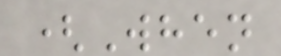(When
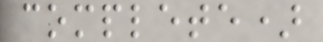complete)
